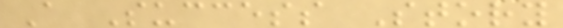A Success Story
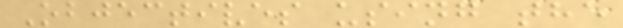Objectives using the
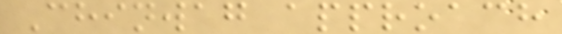Chinwag approach
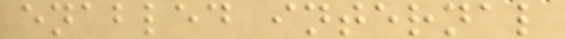enabled internal
